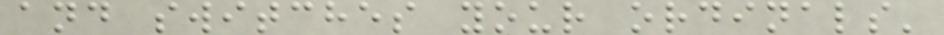and switches your ordinals'
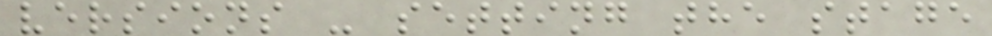versions - setting the stage
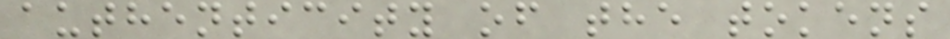authenticity of the tokens
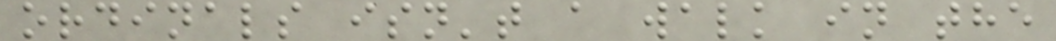ordinals isn't a walk in the
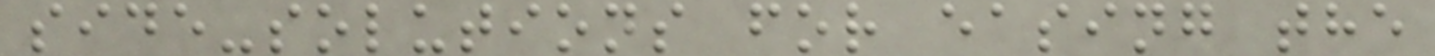side-solutions for easing the
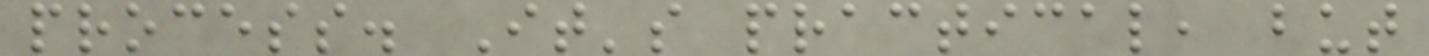process. It's practical, but
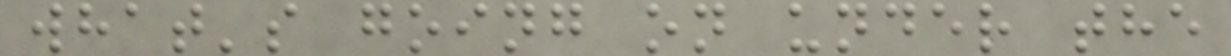what's going on under the
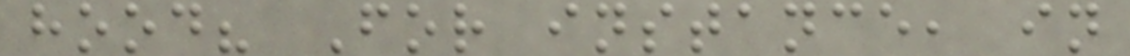hood? For instance, in
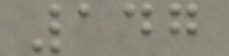147
